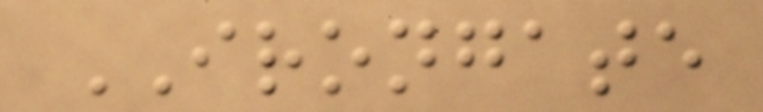IRONGATE
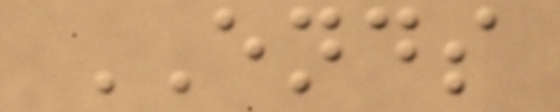ENDS
